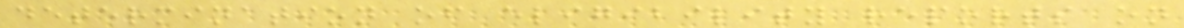determination of eligibility reports on
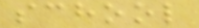school
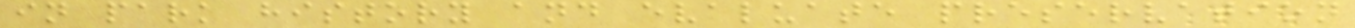in park history and evaluate preservation
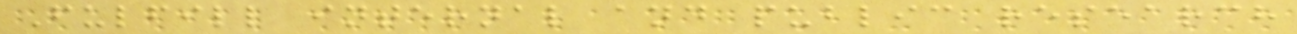Fulfill internal and public research
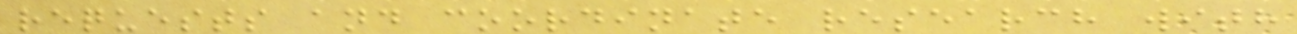requests and coordinate research with
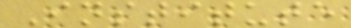Institute
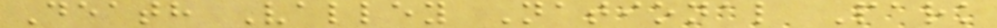Death Valley National Park
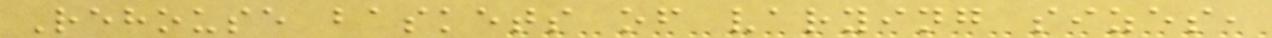Rehouse baskets of varying sizes,
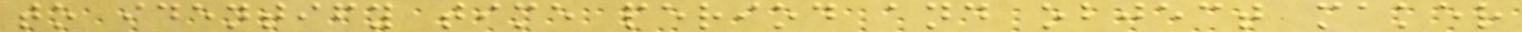to identify time period and object maker
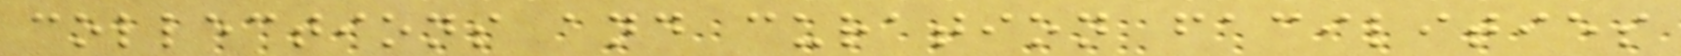collections and curation facilities
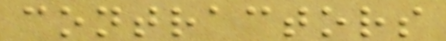contractors
